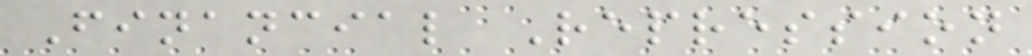Financial Repression
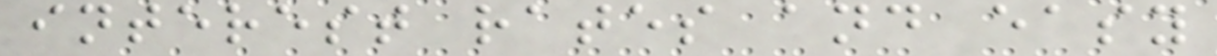interest rates and easy
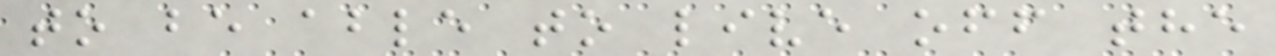to be able to live off the
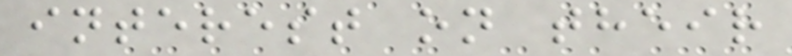interest on their
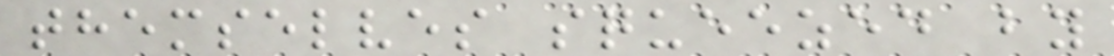themselves squeezed by
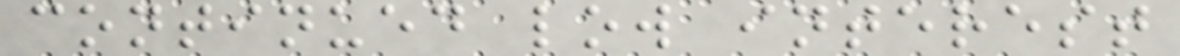continued low interest
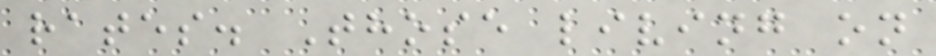rates. Those living on
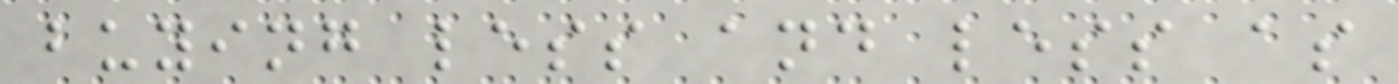buying less and less as
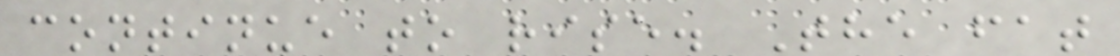continue to rise. The fat
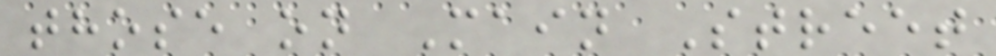those on Main Street
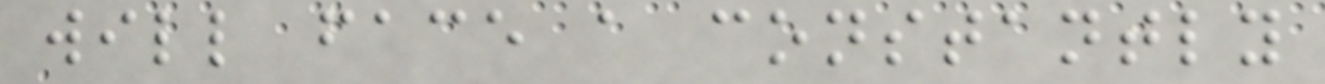will face a constantly
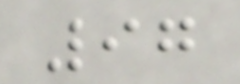97
